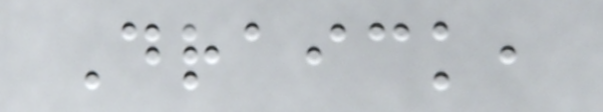Draick,
